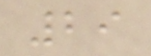29
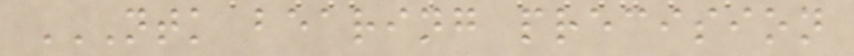NTK BEARING PRECISION
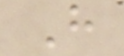H
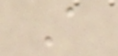A
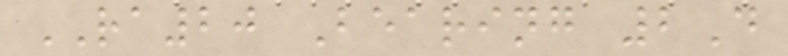RA20 Bearing 2D
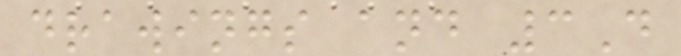drawings and 3D
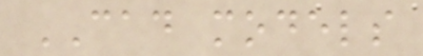CAD models
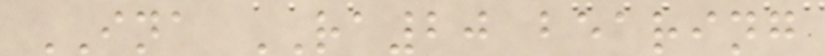INA RA20 bearing
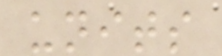units
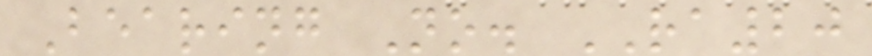Bearing No. RA20
